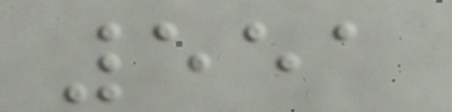551
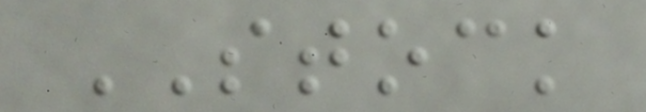STOCK
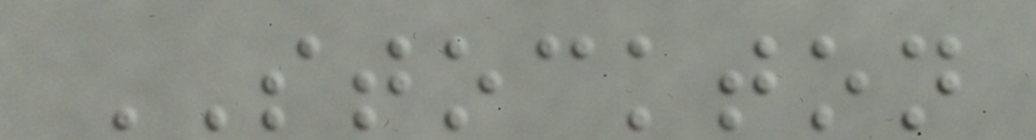STOCKTON
